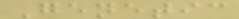Genetic
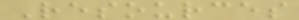Resources
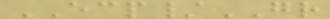ECP/GR
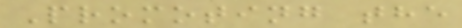Promoting the
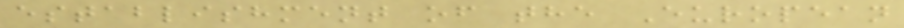establishment of the European
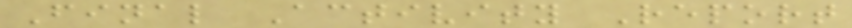Final Activity Report
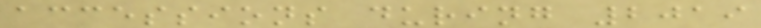accessions during 2019
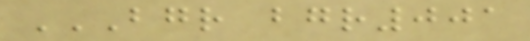BGR BGR001
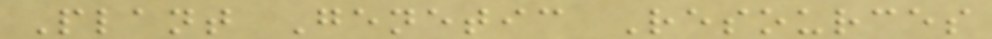Plant Genetic Resources
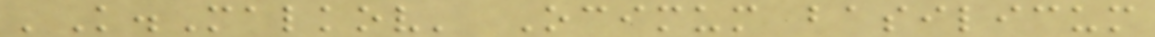'K.Malkov' Ocimum basilicum
